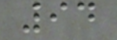94
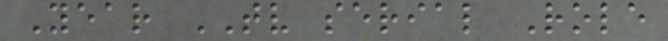Year TV serial Role
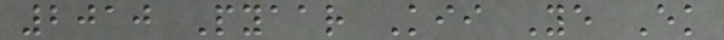2010 Pyaar Kii Ye Ek
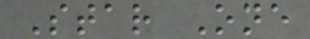Star One
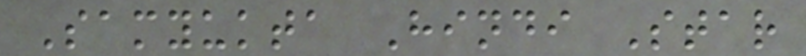Samyukta Hindi Star
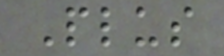Plus
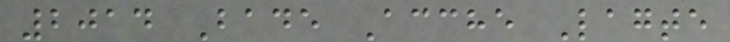2014 Bade Acche Lagte
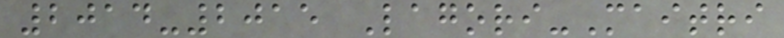2014-2015 Lagori-Maitri
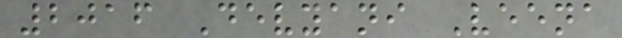2016 Devyani Veena
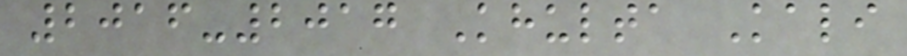2016-2017 Khulta Kali
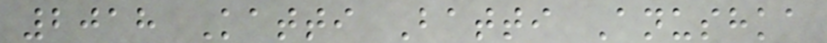2018 Katti Batti Anushka
